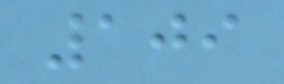109
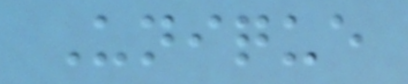Unique
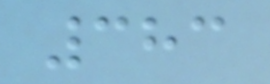383
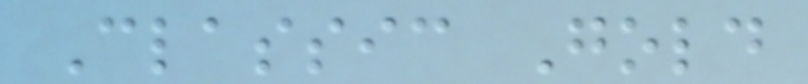Classic Gold
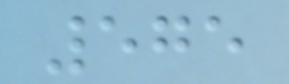575
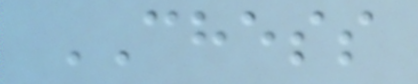CHESS
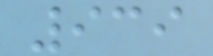939
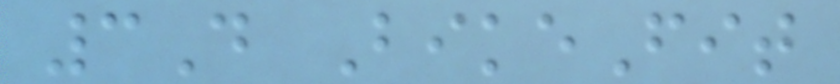3D BikeFit
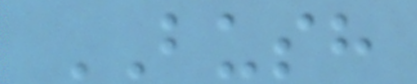BUSH
